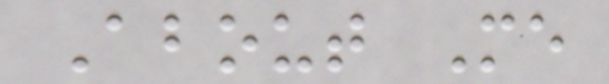About Me
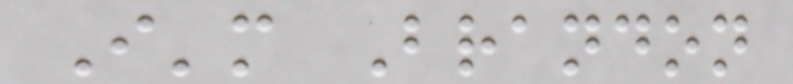I'm Brandon
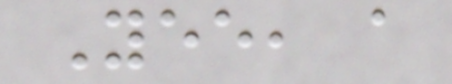Yee, a
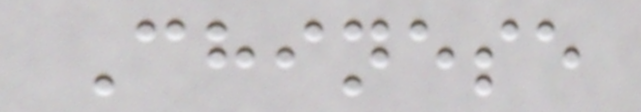Chinese
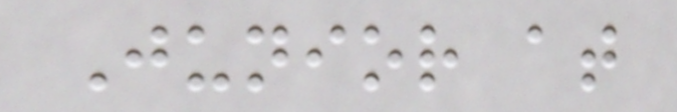Junior at
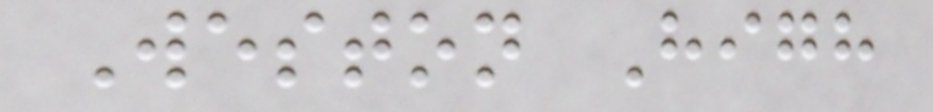Weston High
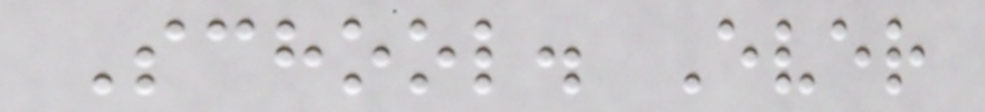School. Ever
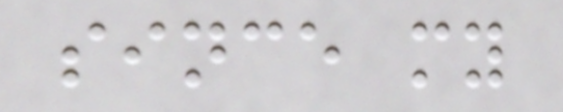since my
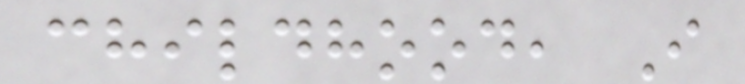childhood, I
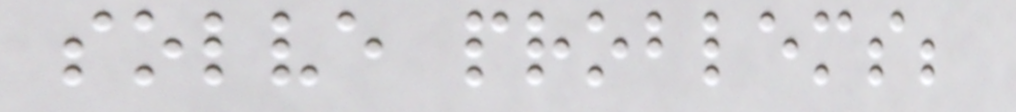solve problems;
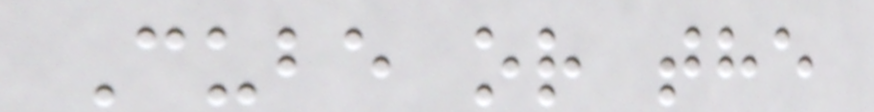Cube or the
